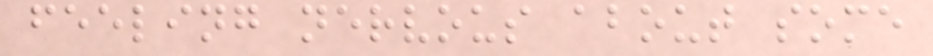feeling nervous about some
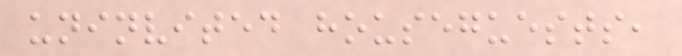uninvited houseguests,
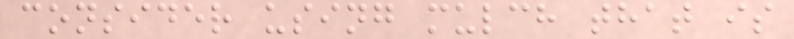consider using mulch that is
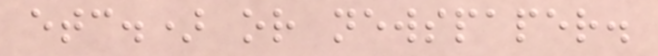etc.) or newspaper.
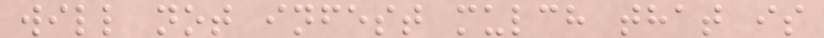will not infest mulch that is
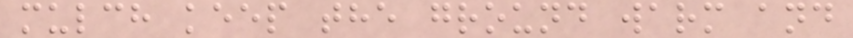mulch keep the ground warm and
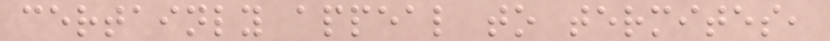certainly appeal to termites,
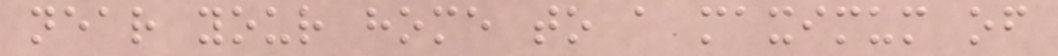near your home to a maximum of
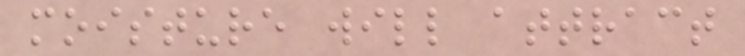moisture will attract
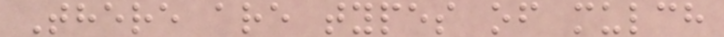There are types of mulch
